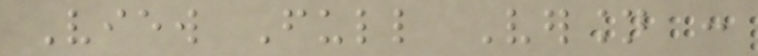View Full Version :
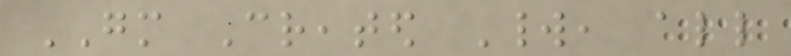GM Created World, all
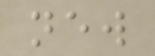new
